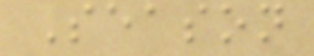Season
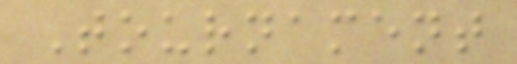Tournament
